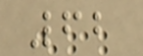62
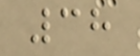38
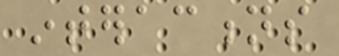interactions
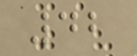42
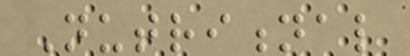Nutritional
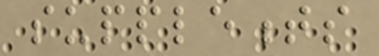supplements
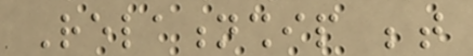Relationship between
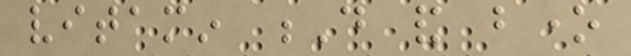vitamin D and bone
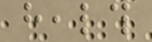health
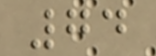74
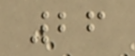26
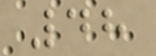48
